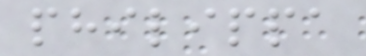philippa
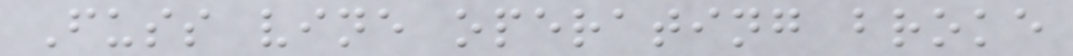Fuss vine operating broke
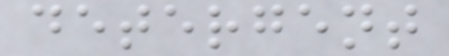detergent
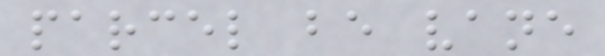parcel be vane
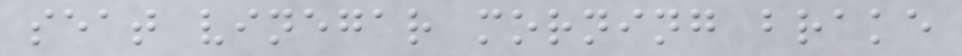seat vinegar morning brake
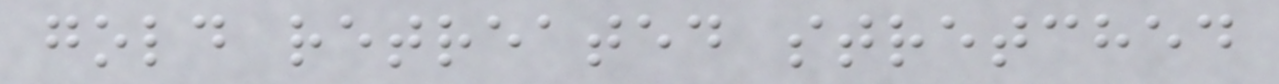gold retreated stretched
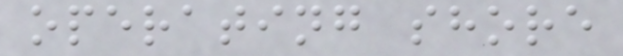operating shore
